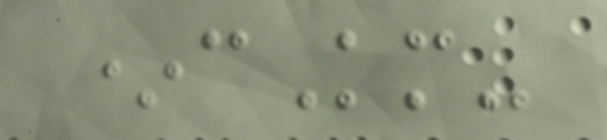*cKm-
